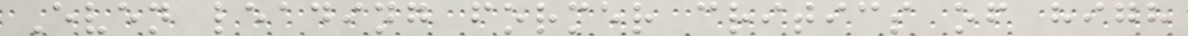Even leading former critics of high
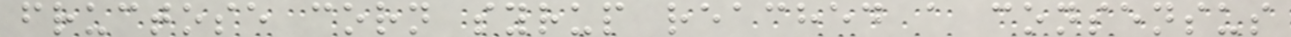fructose corn syrup reached a consensus
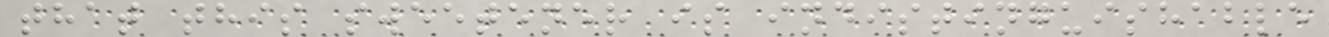that this sweetener is indistinguishable
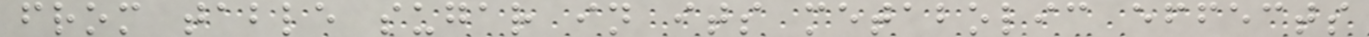from table sugar in its metabolic effects
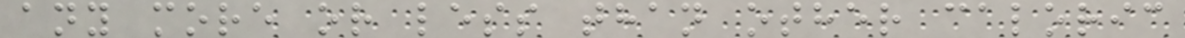any more or less than other caloric
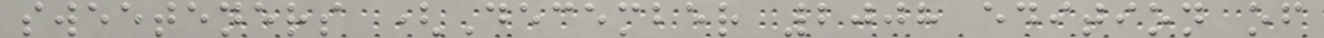sweeteners (December 2008 edition of
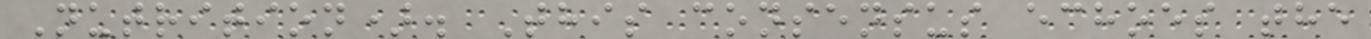Nutrition). This consensus echoes the
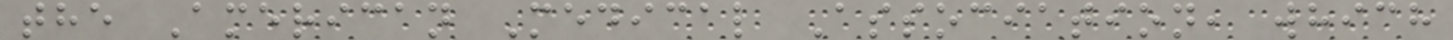the American Medical Association, which
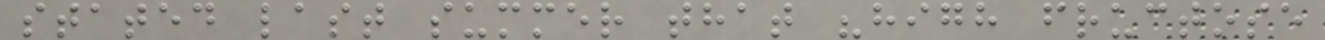stated last summer that "high fructose
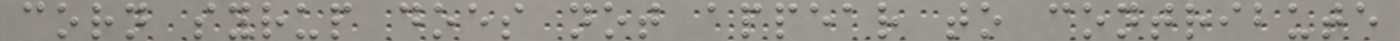corn syrup does not appear to contribute
